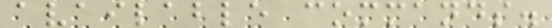available commands.
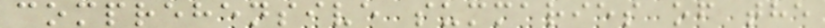comprehensive summaries of the
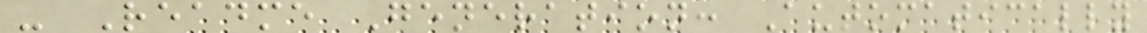- Readme Generation: Automatically
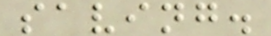saving.
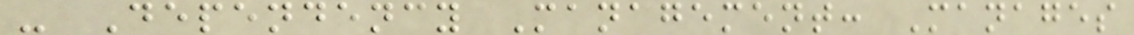- Dependency Management: Manages
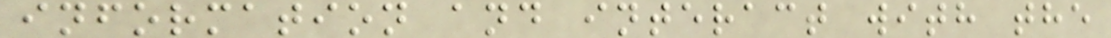information and interact with the
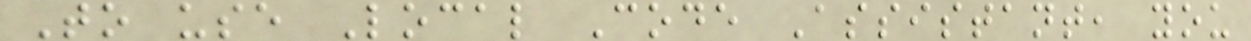To use Local Code Assistant, you
